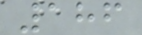186
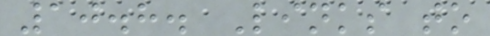10.8. Links to
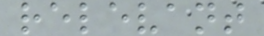relevant
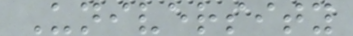University
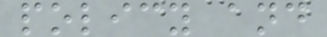policy and
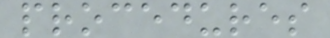procedures
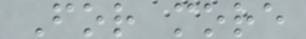For more
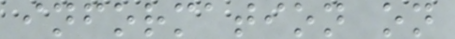information on
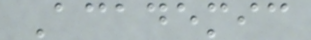Academic
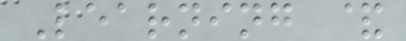Learning &
